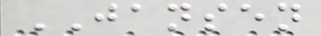JANSEN
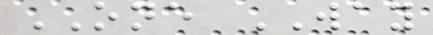ONE WAY
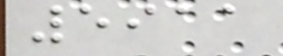5911
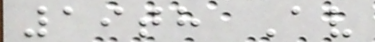19th Av
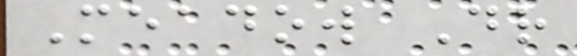Meadow Dr
